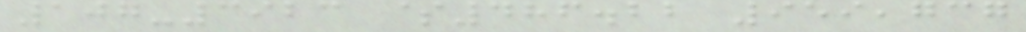107-3923 $486.22 959,737
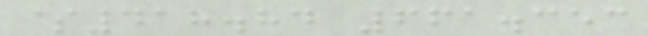$418.84 661.353
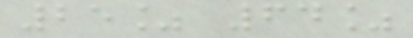25% 64%
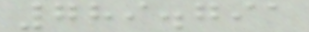789.791
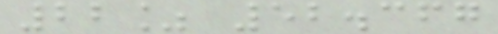22% 52.367
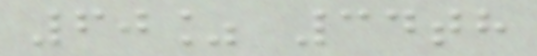60% 34th
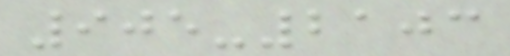905-2103
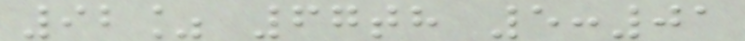92% 67th 5:01
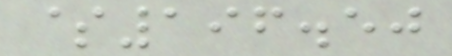$196.50
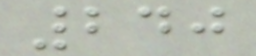240
